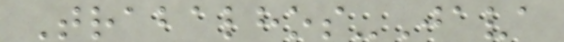Trabalhos-Java
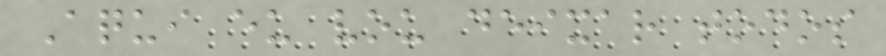Aqui eu vou deixar todos
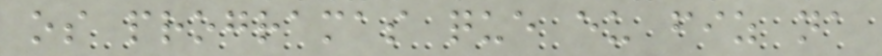os programas que eu fiz na
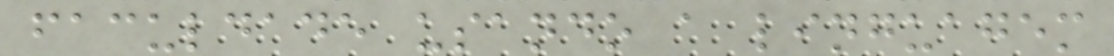faculdade usando a linguagem
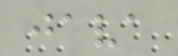java
